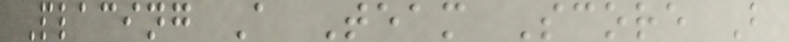Placing A Team Score B
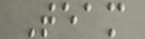Team
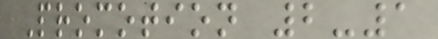Promotion 2-1
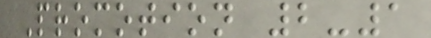Promotion 2-1
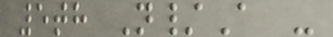5th N/A -
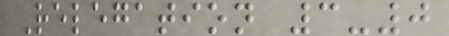Relegation 3-0
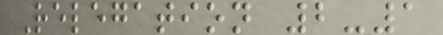Relegation 2-1
